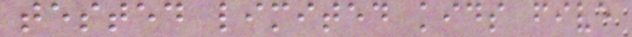tested limited kids five
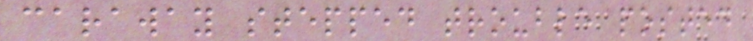caraway stepped trouble posted
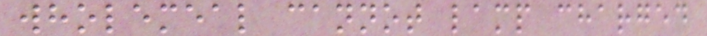wholemeal cannot lamp charged
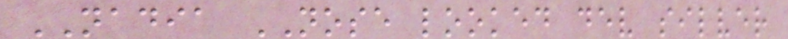NADIA NOSE looked dev silver
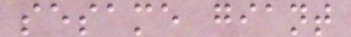sesame giant
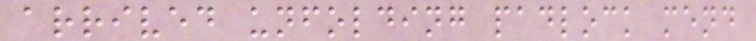arrived unfolding padlock mend
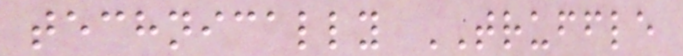technically TRUFFLE
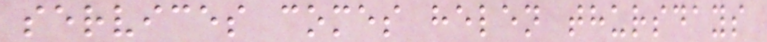services comes helen thursdays
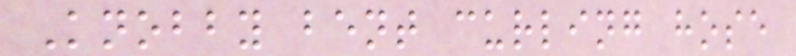Knobby bent curling hose
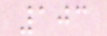103
